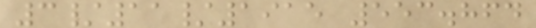3/11/1915 553.864
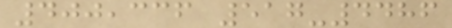400,336 517-4486
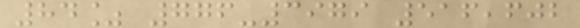84% 776-3979 516,602
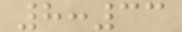8:33
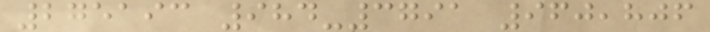275193 984-3791 960,806
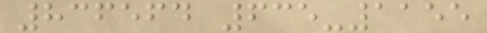836564 635-1155
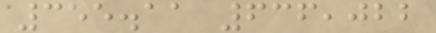355.11 636,022
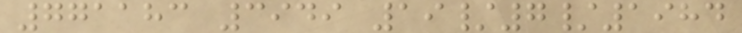771183 3949 19/7/1984
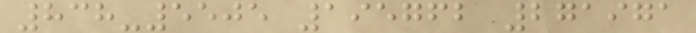838-5505 195762 271971
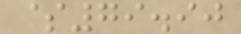$79.90
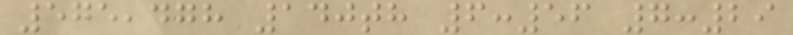575,478 140th 6:56 7:29
